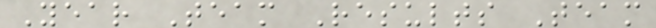Year Team Results Team
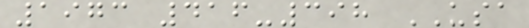1973 416-398 USA
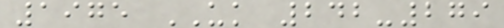1975 UK 242-279
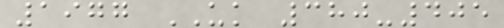1977 UK 380-405
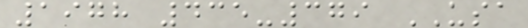1978 435-379 USA
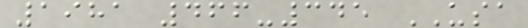1981 466-345 USA
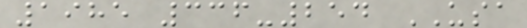1985 336-254 USA
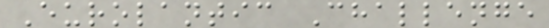Eurolantic Challenge
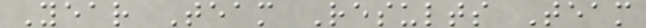Year Team Results Team
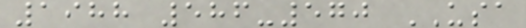1988 586-570 USA
